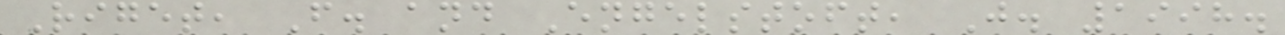Riget, F. and Engelstoft, J. 1998.
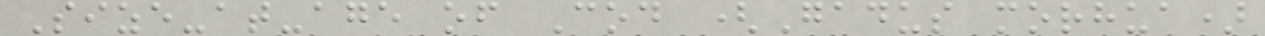Size-at-age of Cod (Gadus morhua)
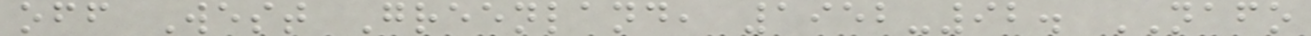off West Greenland, 1952-92. NAFO
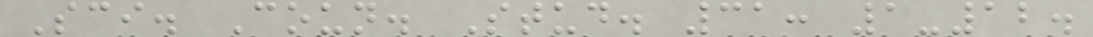Sci. Coun. Stud. 31: 1-12.
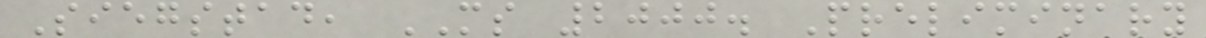Siegstad, MS 2000. Preliminary
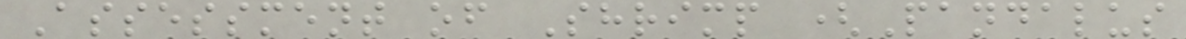Assessment of Shrimp (Pandalus
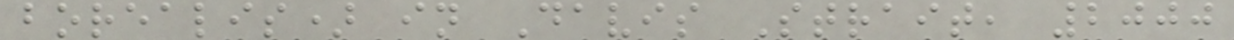borealis) in Davis Strait, 2000
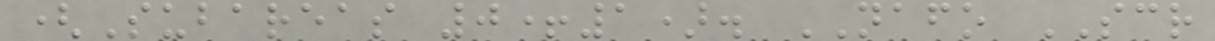(Subareas 0+1). NAFO SCR
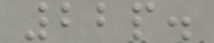22p.
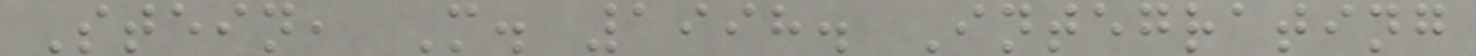Stein, M. 1998. Integrating
